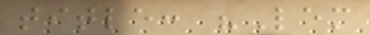title: "Lem
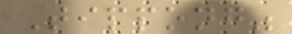Tippong"
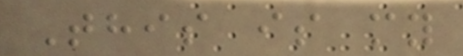This is my
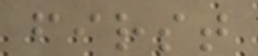first
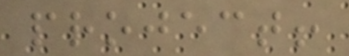project!
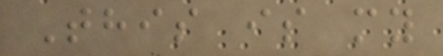This is my
